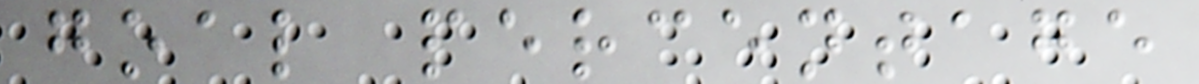goal percentage
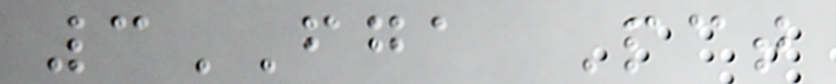3FGA Pct
